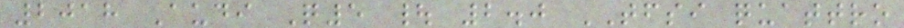2018 Audi Q5 | 2.0 TFSI quattro
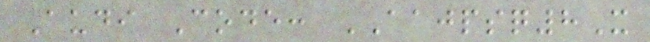Audi Code: AAJPSQ8X
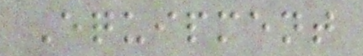Equipment
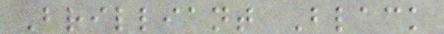Brilliant Black
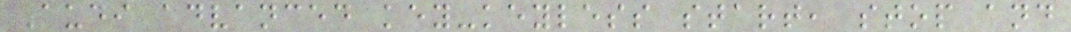Audi advanced key-keyless start, stop and
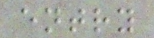entry
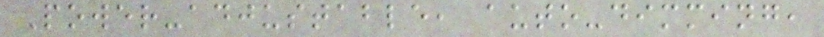Power-adjustable, auto-dimming,
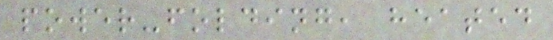power-folding, heated
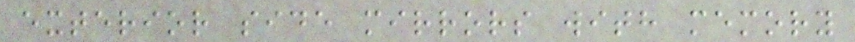exterior side mirrors with memory
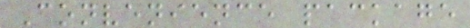Convenience package
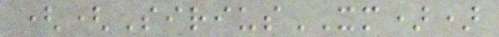((SiriusXM))
